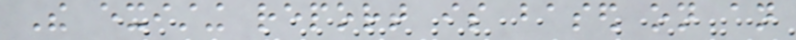The existing report is based on an
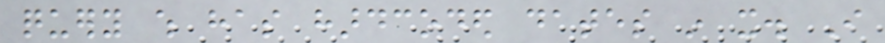query which has hardcoded dates in it. I
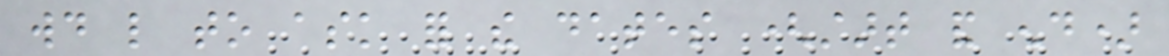would like to ask for the dates (start and end)
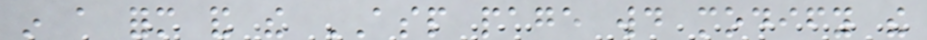in a form and the ASP page would modify the
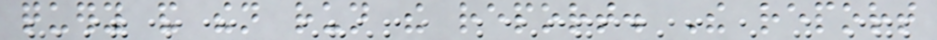query and then run the report. The report
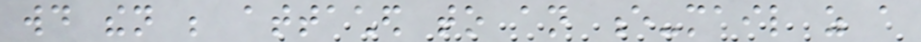would then be attached to an e-mail as a
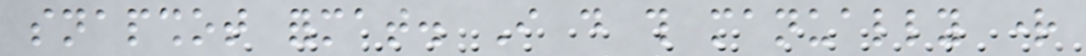snapshot format. I do this manually right
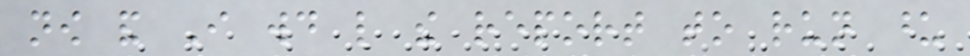now and I would like the report to run upon
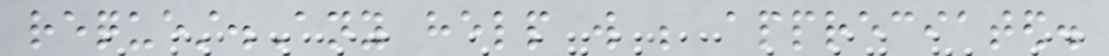request.Any help will be appreciated.
